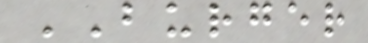BURGER
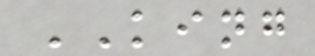KING
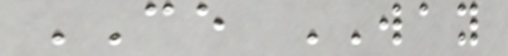CE WAY
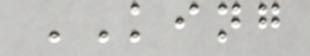KING
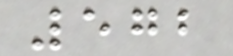572
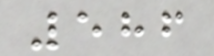586
